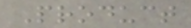Product
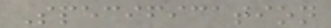Specification
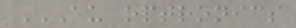AU OPTRONICS
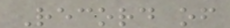Record of
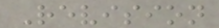Revision
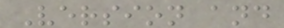Version and
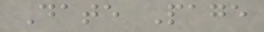Date Page
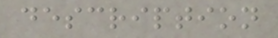description
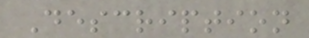Description
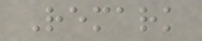Remark
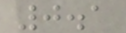0.1
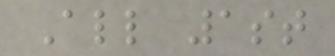All 1st
